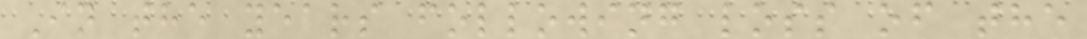In the years following loss of the
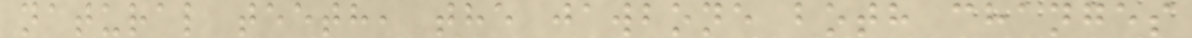natural teeth, the jawbone both changes
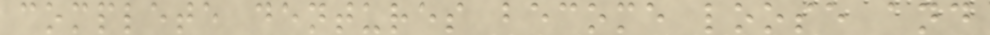complete dentures become loose and
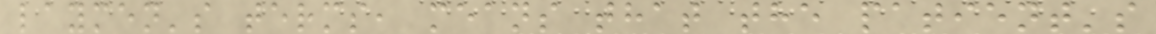laymen's terms, means that the patient's
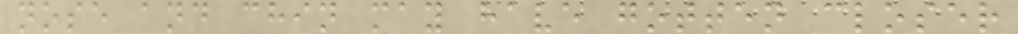nose and chin may have gotten closer
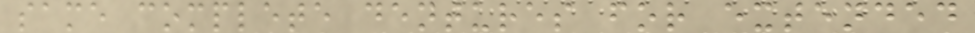same complete dentures for extended
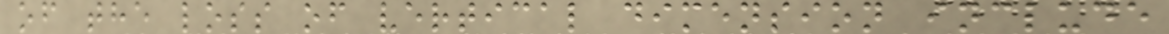of the loss of vertical dimension include
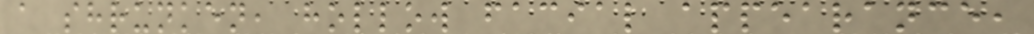a shrunken, hollow facial appearance,
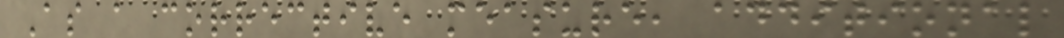As a corrective measure, additional
